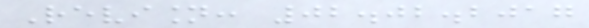Revision: 02.02.2017
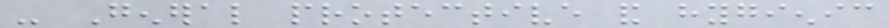- General protective and hygienic
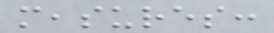measures:
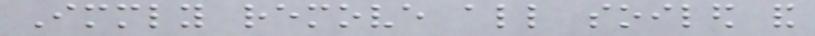Immediately remove all soiled and
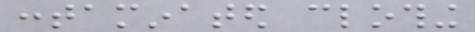contaminated clothing
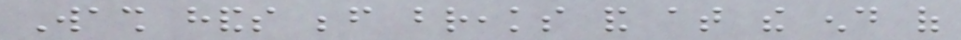Wash hands before breaks and at the end of
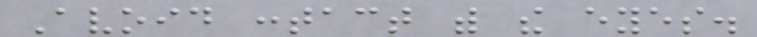Avoid contact with the eyes.
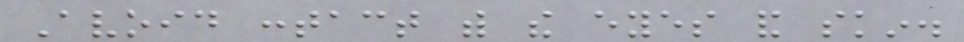Avoid contact with the eyes and skin.
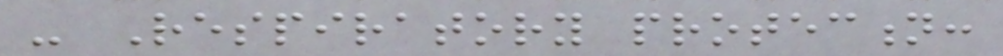- Respiratory protection:
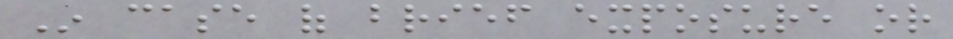In case of brief exposure or
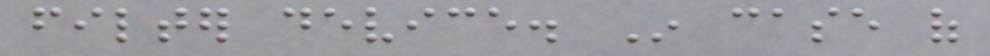filter device. In case of
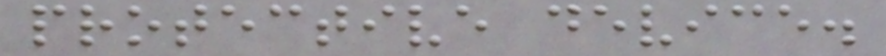protective device.
